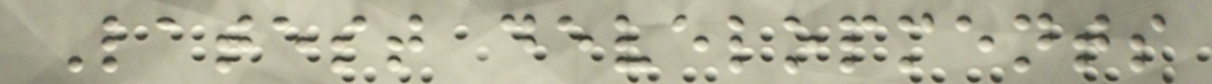Latest developments
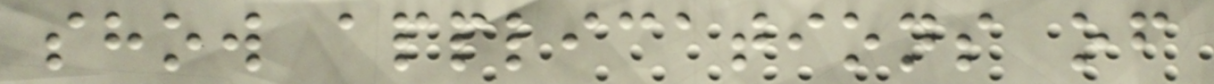show applications of
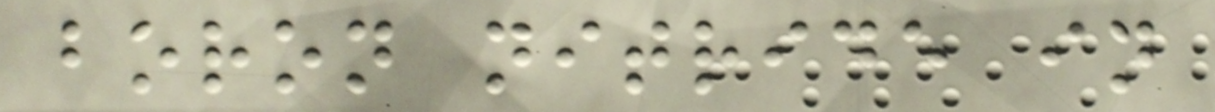boron nitride in
